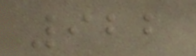922
